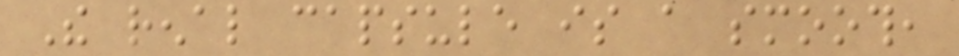The renal capsule is a smooth,
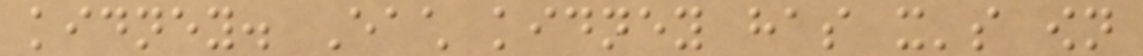kidney. Each kidney has it's own
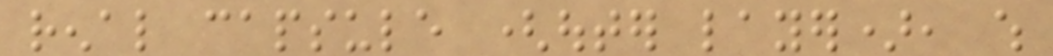renal capsule (outer layer), which
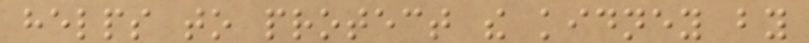helps to protect the kidney by
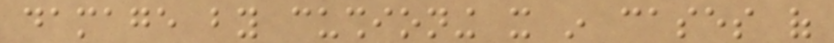damage by cushioning it in cases of
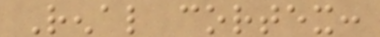Renal cortex:
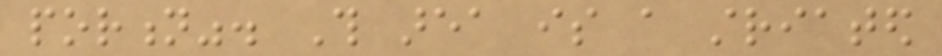portion". This area is a striated
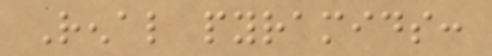Renal pyramids:
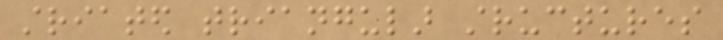striated triangular structures
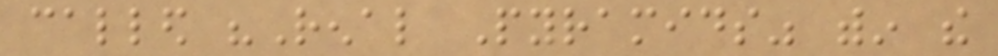called "Renal Pyramids" within the
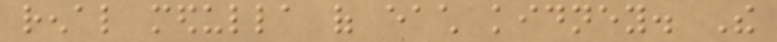renal medulla of each kidney. The
